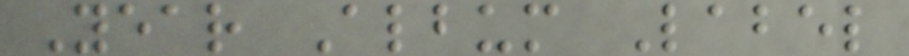Year Album Label
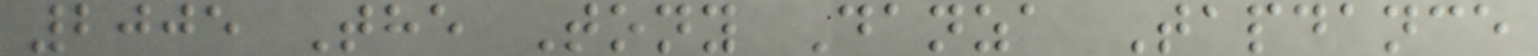2005 The Tony Danza Tapdance
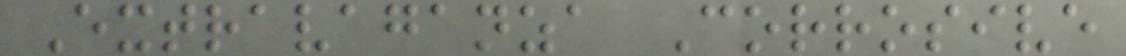Extravaganza Corrosive
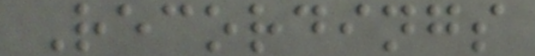Recordings
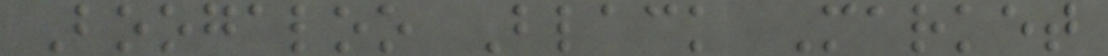Boogaloo Black Market
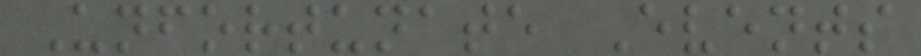Unfortunate Events
